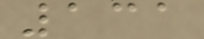131
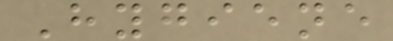Hygiene
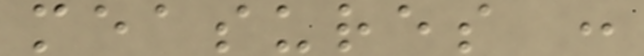measures :
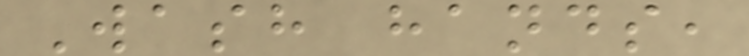Wash hands,
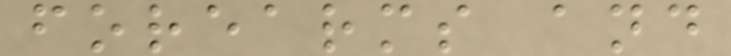forearms and
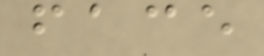face
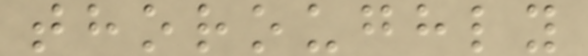thoroughly
